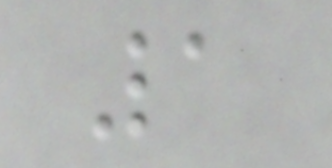1
